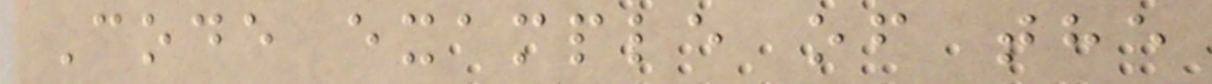Code example of the
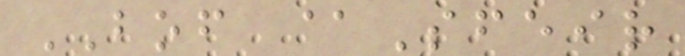BOF @Sfeir
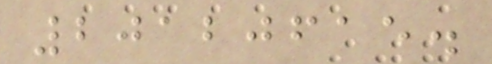20120615.
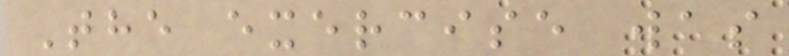The exercise was
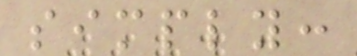simply:
